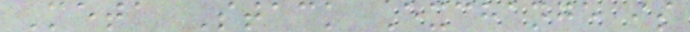Meta Stack Exchange is
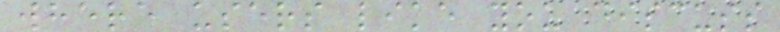where users like you discuss
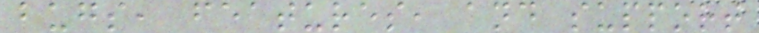bugs, features, and support
